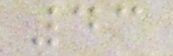43
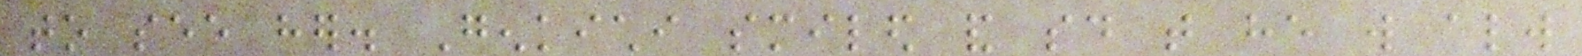to see her. Genkichi smiled and said that he will always
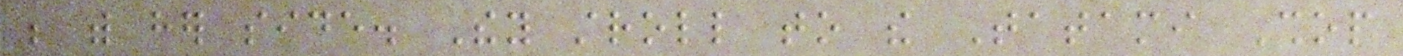be with her side. They stroll to the Tatami Shop
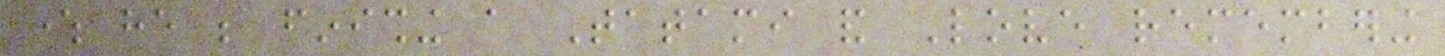where he be finishing a Tatami and Love remembering
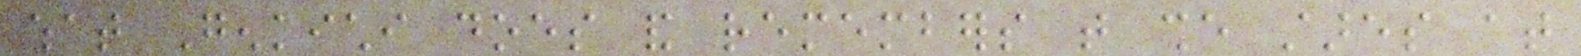what Genkichi does and remembers that she stares at
